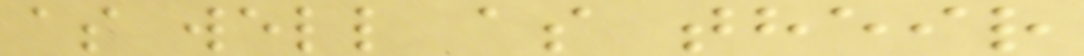as well as their
